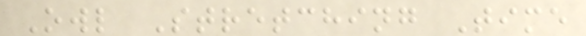Owl Stretching Time
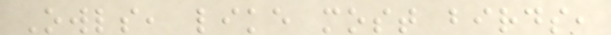Owls, like most birds,
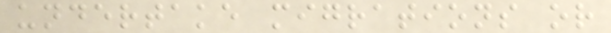undertake migrations or
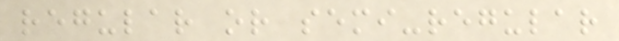regular or semi-regular
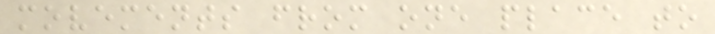movements from one place to
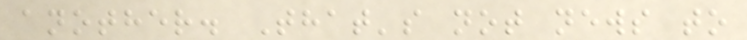another. That's not news to
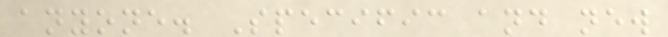anyone. Specific and new
